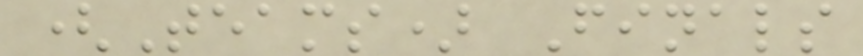(Teams) Finals
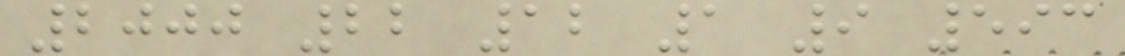2000 22 12 1 9 593
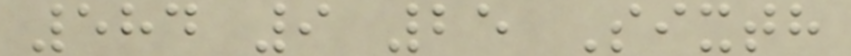584 9 25 Sixth
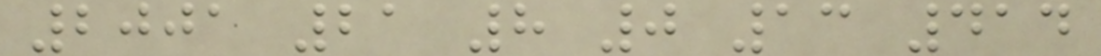2001 21 8 0 13 414
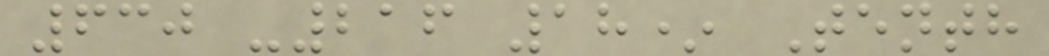630 -216 18* Tenth
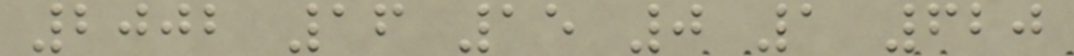2002 16 15 0 1 620
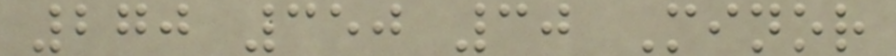270 350 30 Minor
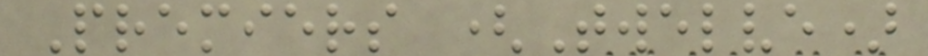Premiers (Twelve)
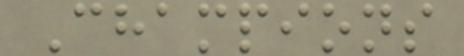Champions
